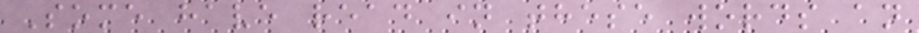Some have read in these words an
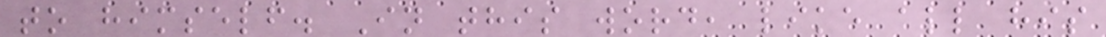to himself. In this word, like all his
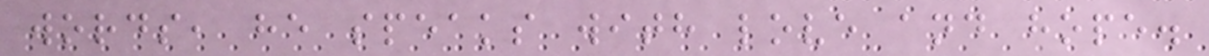words, he speaks with love and hope.
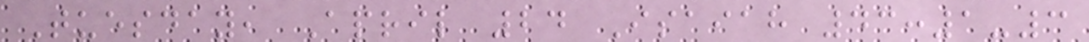Tuesday, April 24 Isaiah 43:1-3
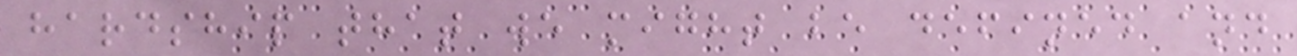hardship that we might be defined and
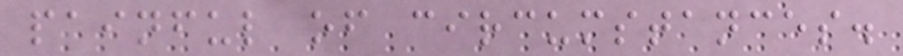painful of circumstances.
